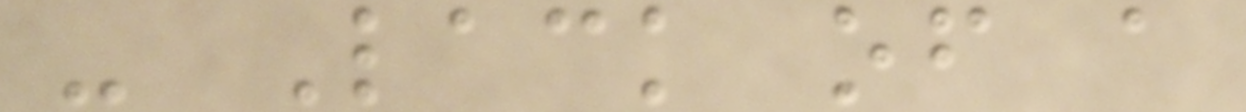- Lack of a
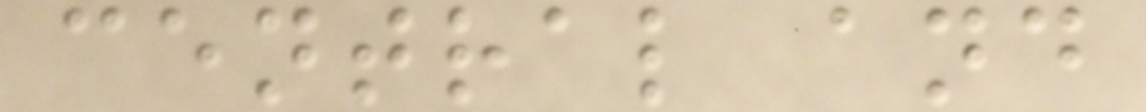central and
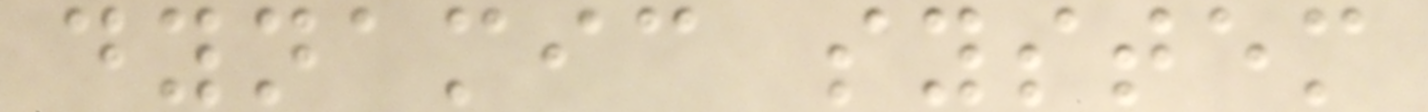dynamic system
